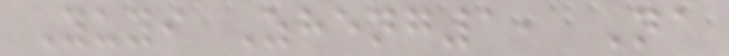Yuyi Zheng1, Na
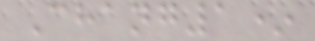Chang1*
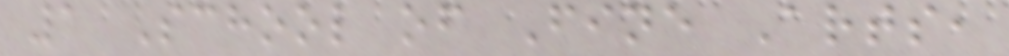1 School of Fine Arts,
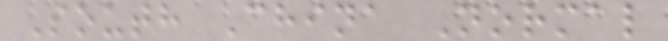South China Normal
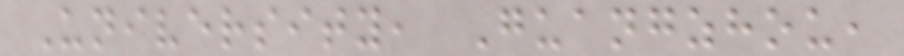University, Guangzhou,
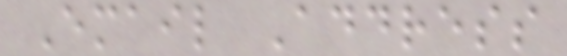Email Address
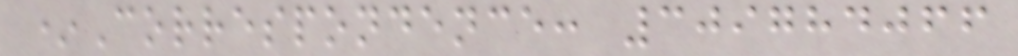*Correspondence: 309784066
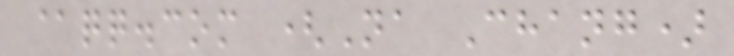@qq.com (Na Chang)
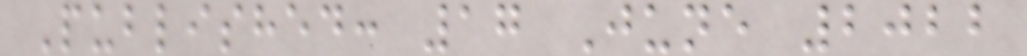Published: 17 June 2022
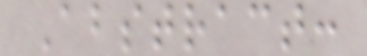Abstract:
